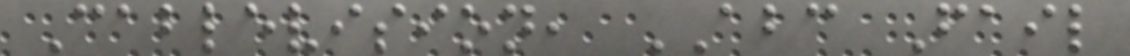Cablevision, ABC Fail
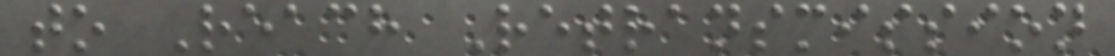to Reach Retransmission
